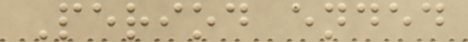Period ended
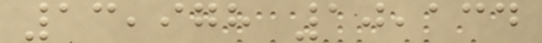13,978 10,134
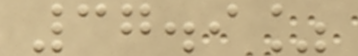37.9%
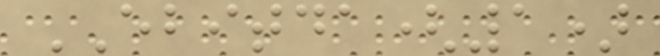EBITDA(1)
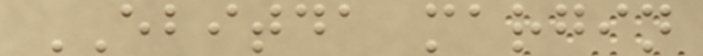EBITDA margin
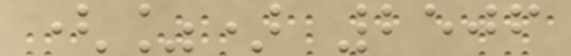(%) 2506
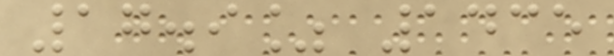17.9% 1435
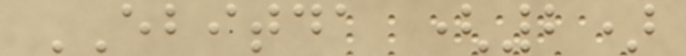EBITDA (2)
